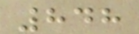848
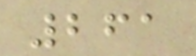261
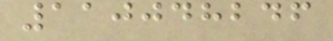110048246
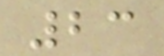23
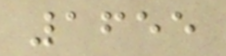1655
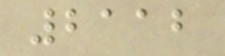2112
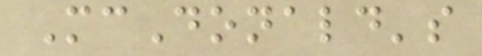McDonald's
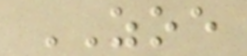ZOE
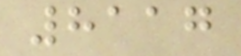8117
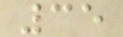35
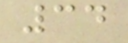34
